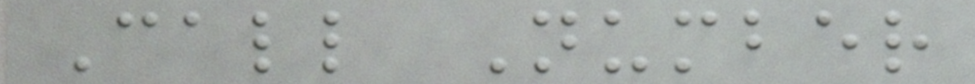Call Number
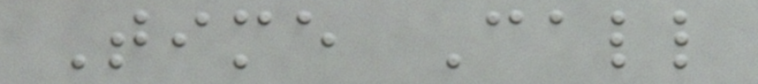Time Call
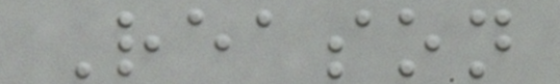Reason
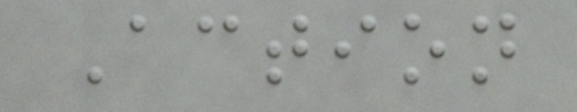Action
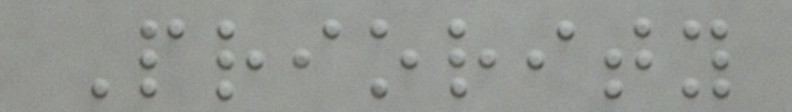Priority
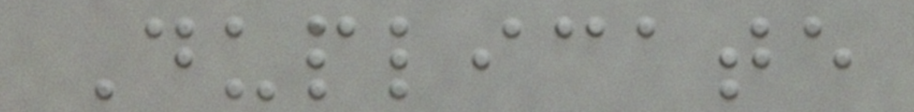Duplicate
